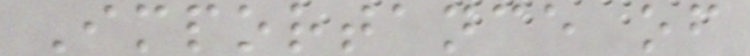Importance of
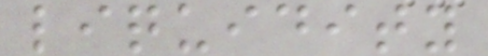liquidity
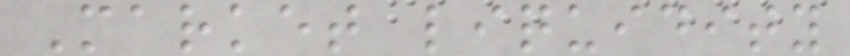Market liquidity
